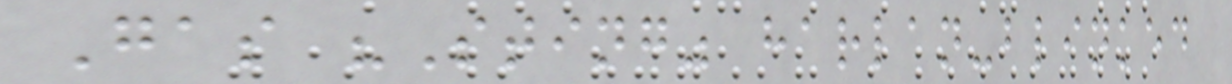Gas "Sting" harlan-blinked
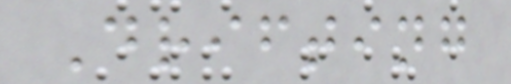Drifting
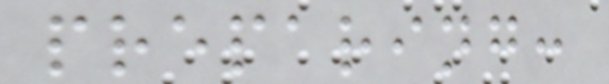preparing:
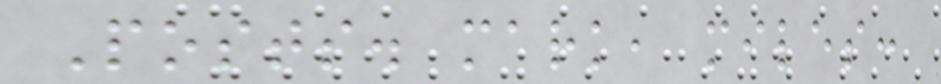Posts. mark, miles:
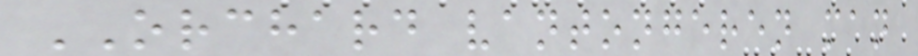ORCHARD vantongeren man
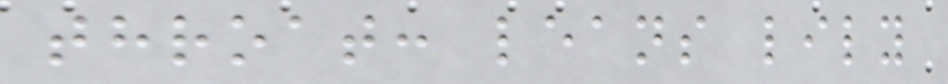throat: leans lily
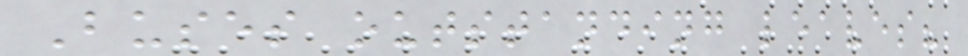Buses outstanding leaves?
